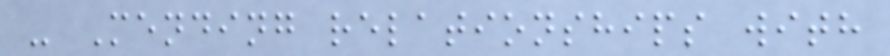- Mending relationships with
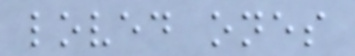loved ones
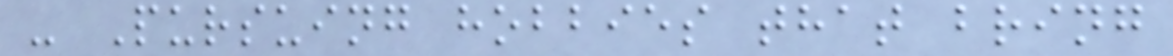- Pursuing hobbies that bring
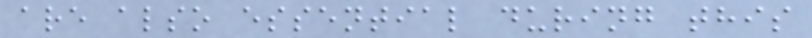are also essential during this
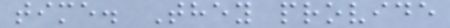time. They provide
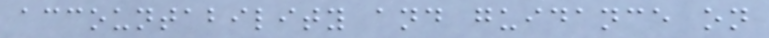accountability and guidance on
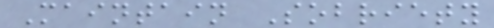Maintain Sobriety
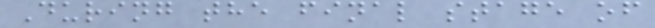During the final stage of
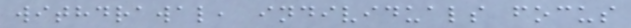withdrawal, individuals focus
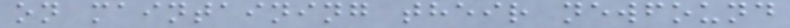on maintaining their newfound
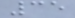35
